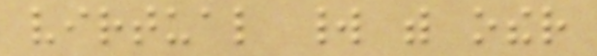virtual world with other
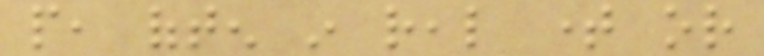people, often in real time or
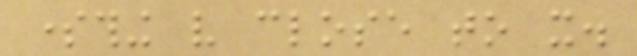something very close to it.
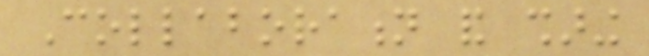Collaboration and sharing
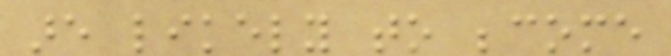are likely to become
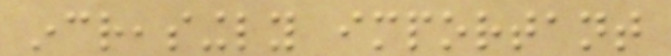increasingly important
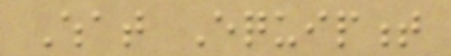What Equipment
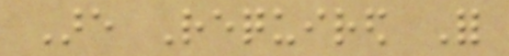Are Required For
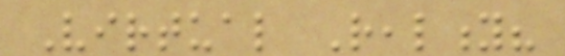Virtual Reality?
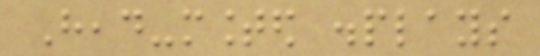Head-mounted displays
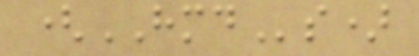(HMDs)
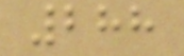288
